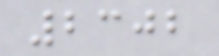2302
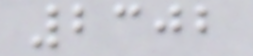2302
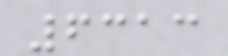6313
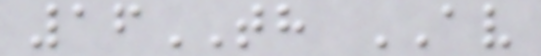16TH AV
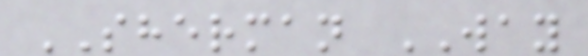SHERMAN WAY
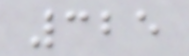325
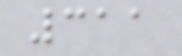311
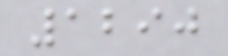1290
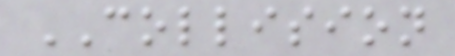COLLISION
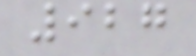927
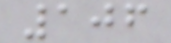106
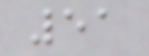51
